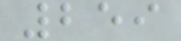259
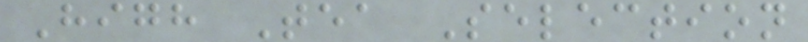High Tea Selection
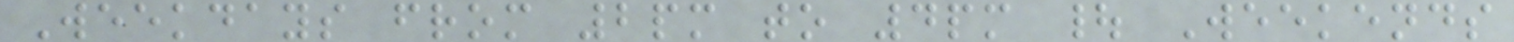Weekdays from 2pm to 4pm | Weekends
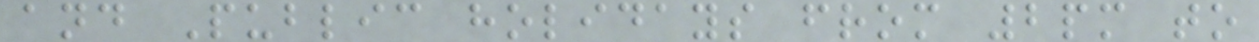and Public holidays from 2pm to
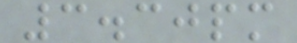3.30pm
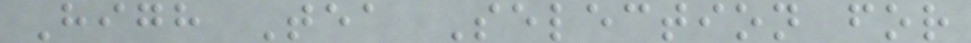High Tea Selection for
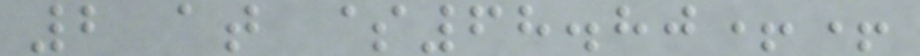2 at $68.80++
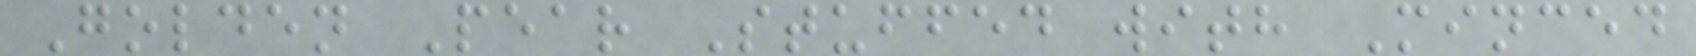Golden Pear Stuffed with Minced
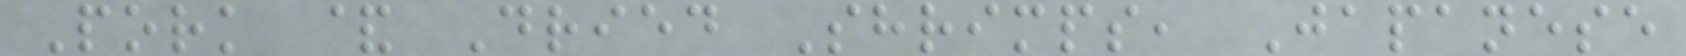Pork & Dried Shrimps, Japanese
